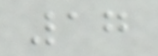17
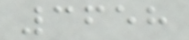3658
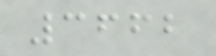3662
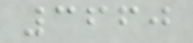3660
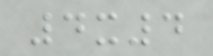4x4
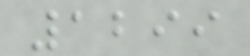1299
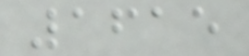1615
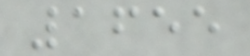1655
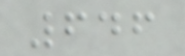646
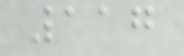117
